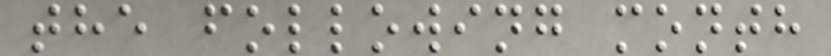the following month
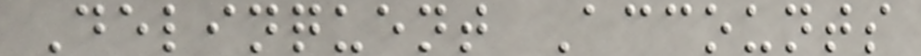Delinquent Accounts
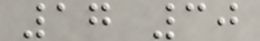17 30
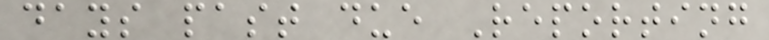days past due Reporting
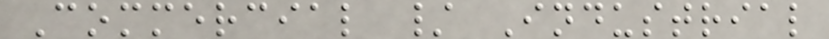Commercial / Industrial
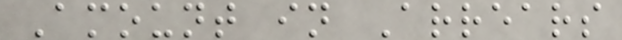Amount in Arrears
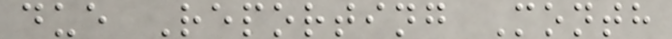due Reporting Month
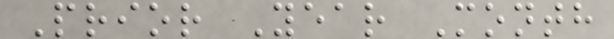Prior Year Month
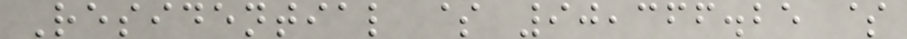Residential $ 90,366.25 $
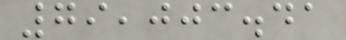79,003.41
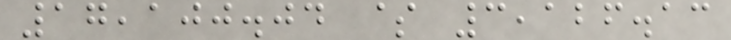17,100.04 $ 3,126.13
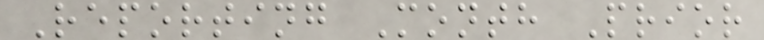Reporting Month Prior
